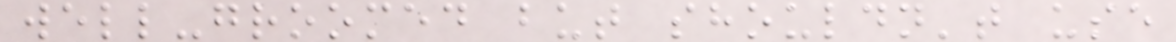well-groomed but shouldn't use
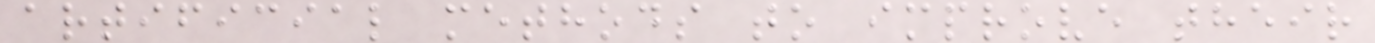artificial methods to improve their
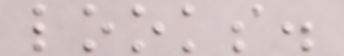looks.
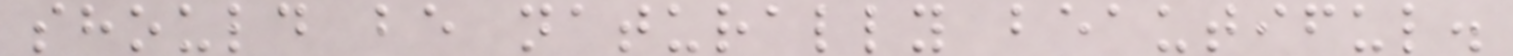should be naturally beautiful.
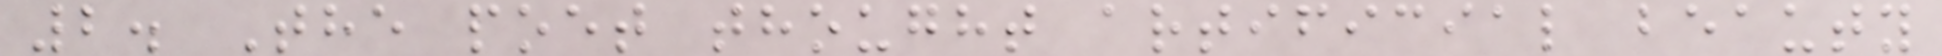2. The poet thought artificial beauty
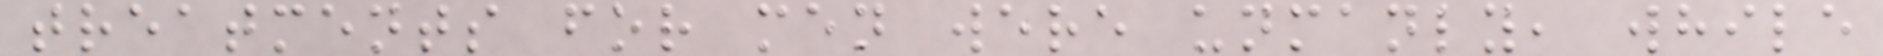treatments for men were unmanly, while
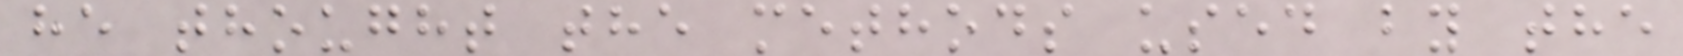he thought the methods used by the
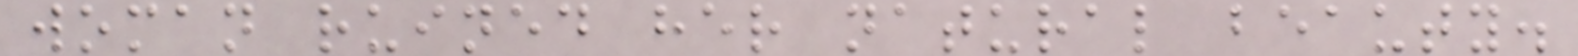woman ruined her natural beauty.
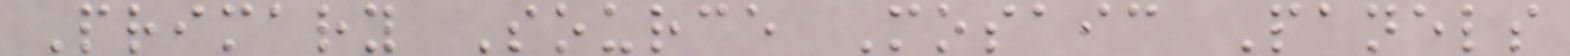Primary Source Mosaic Panels
